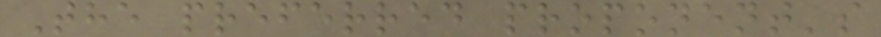The preferred proponent's
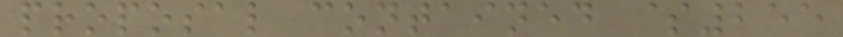proposal contained $255
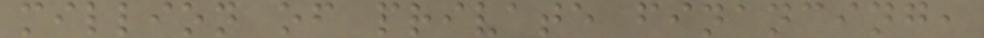million of private financing,
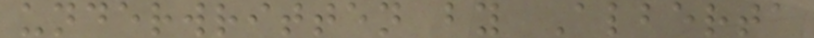underwritten by Alberta
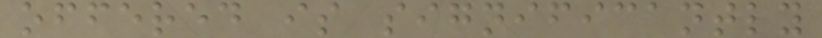offered is significantly
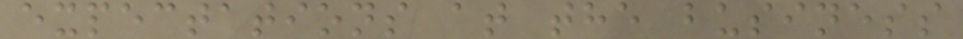expectations at the business
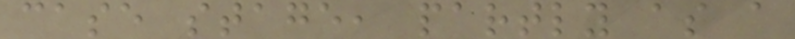case stage, partly as a
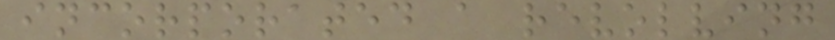incorporated a revolving
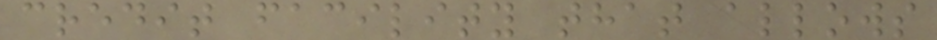credit facility that allows
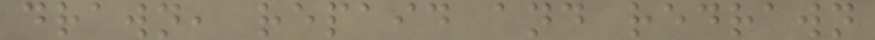drawn, repaid and redrawn
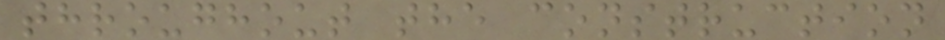throughout the construction
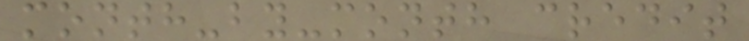month-by-month credit
